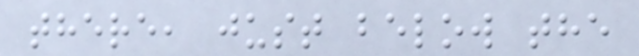there, just below the
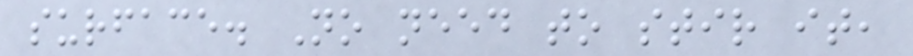surface. No need to stir it,
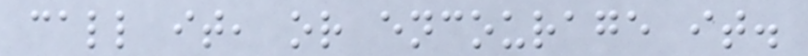call it, or encourage it.
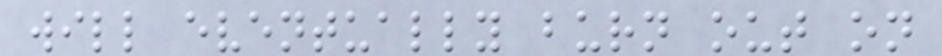will eventually burn out on
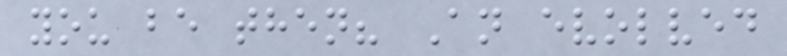you be then? An evolved
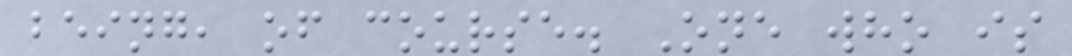being, of course. One who is
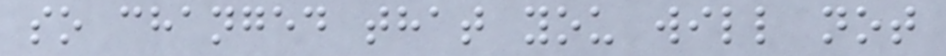so changed that you will not
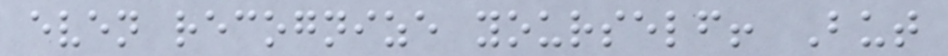even recognize yourself! But
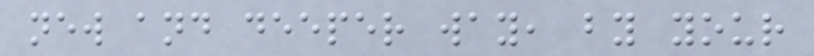new and deeper way, by your
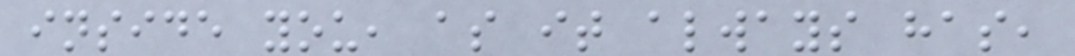inside you, as it always has,
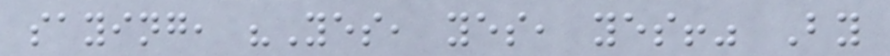saying, "Yes, yes, yes!" By
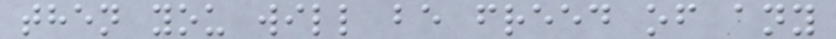then you will be freed of any
